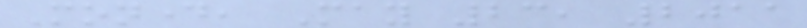Monday, May 23, 2011
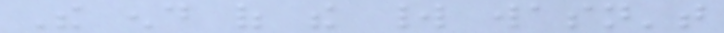The end of the world wasn't
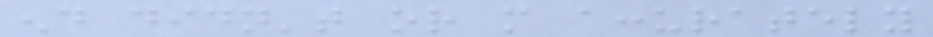end didn't or more accurately
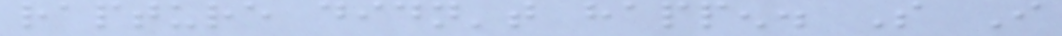rapture didn't happen. So I
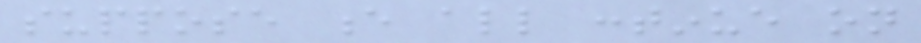suppose e all continue on
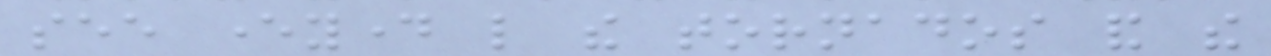see everyday like the tornados and the
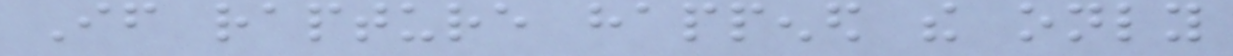If rapture happened the only
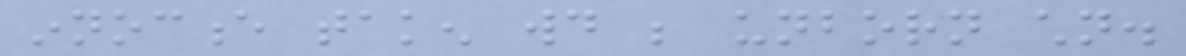innocence taken would be unborn children.
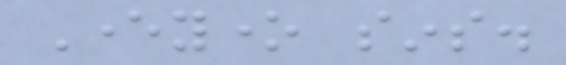Everyone sins.
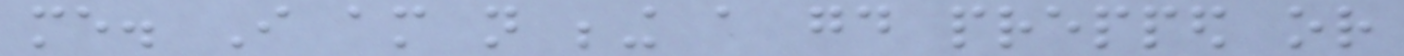me. I am not being a good prepped or
